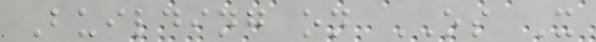Building on OS X
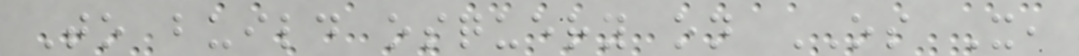To build osquery on OS X,
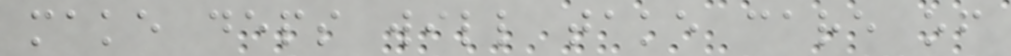make deps will take care of
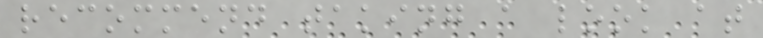recommend taking a look at
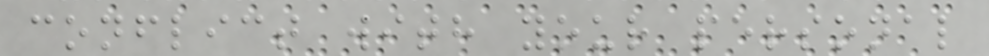conflict with your personal
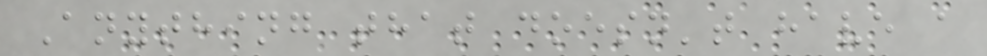Anything that doesn't have a
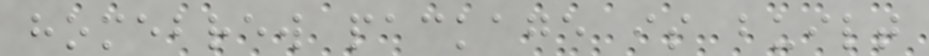homebrew package is built
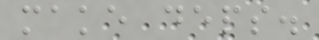make deps.
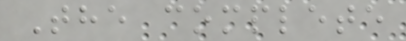The complete
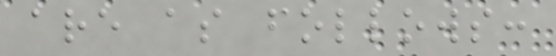are as follows:
